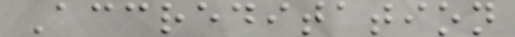Accreditation
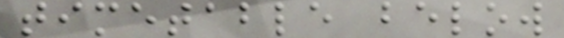timetable below
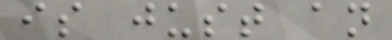is just an
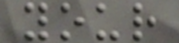your
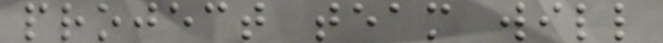project team will
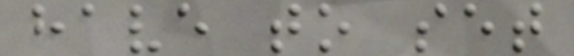have to set
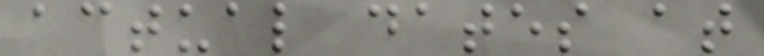actual dates at
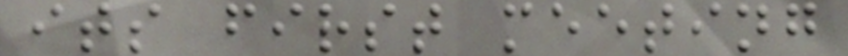its first meeting
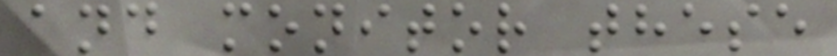and monitor these
